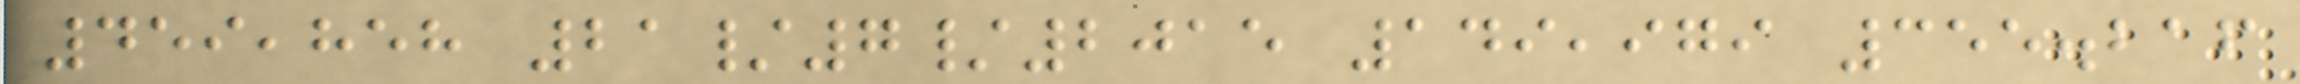459,858 21/7/2015 149,979 355.216
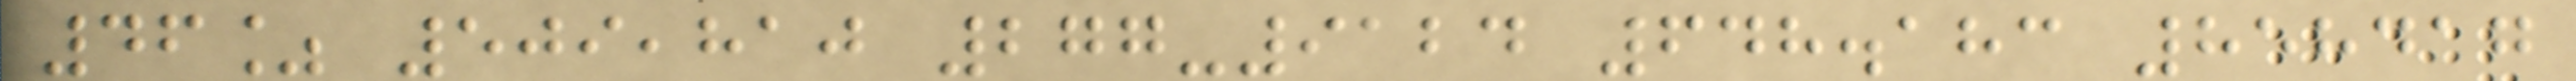46% 509,810 277-9124 648.183 858417
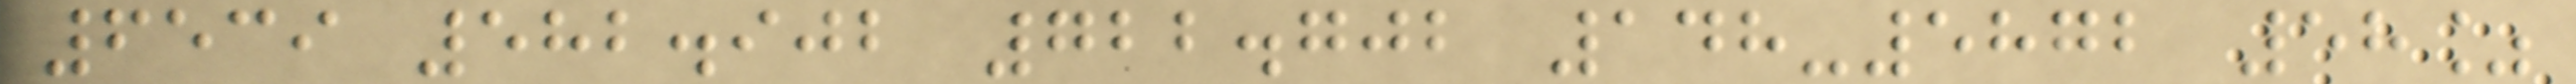6539 582.902 722.702 148-5872 58%
